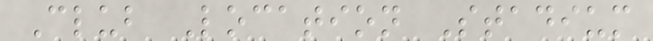Club Location Stadium
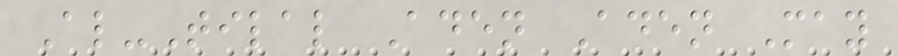Al-Tilal Aden Aden May
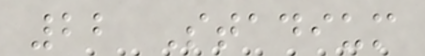22 Stadium
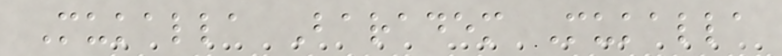Mukalla Baradem Mukalla
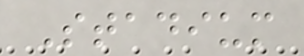Stadium
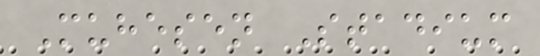Muhesen Stadium
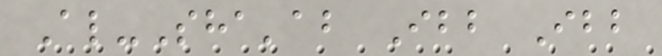Al-Sha'ab Ibb Ibb
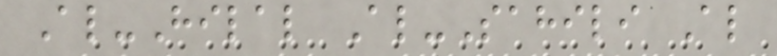Al-Hilal Al-Sahili Al
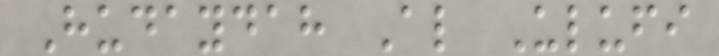Hudaydah Al Ulufi
